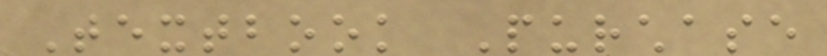Textbook Purchase
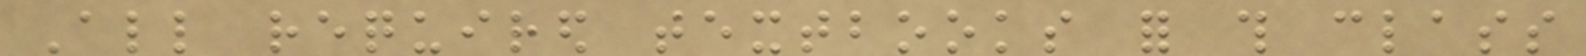All required textbooks for this class
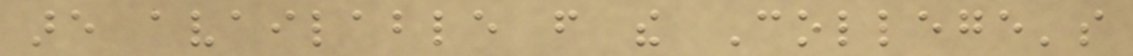are available from the College's
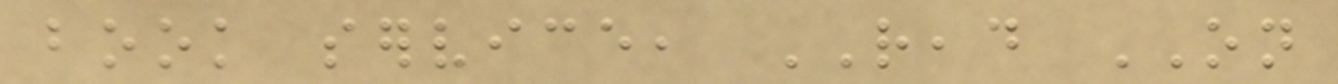book service, READ ON
